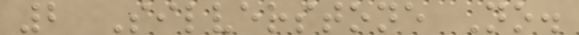2 Silverstone No.
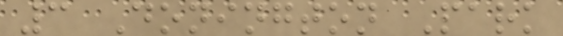3 Donington Park
